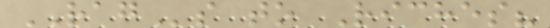RAGs to Riches?
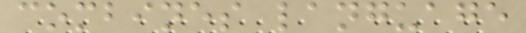combines language
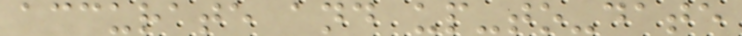accurate and up-to-date
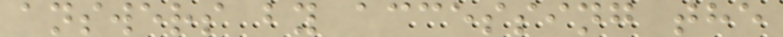answers by accessing the
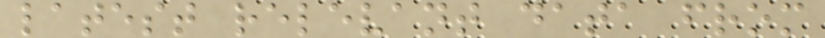latest relevant data from
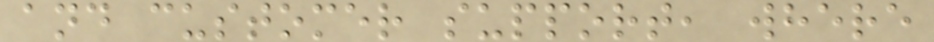and customer support, where
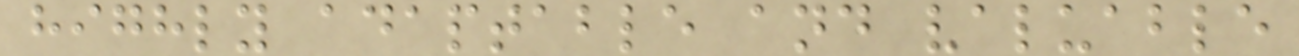highly adaptable and valuable
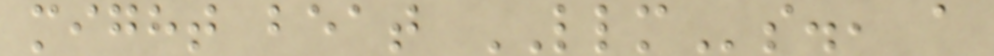might beat LLMs., a
